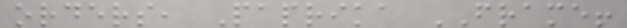orders, Paprika FRAME!
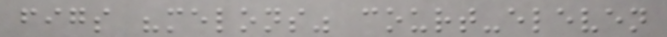figs "melons" court-eleven
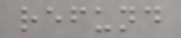refund
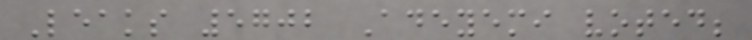Leaks 5702 Adeyemi voted;
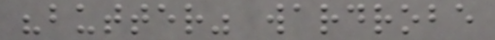"butter" wardrobe
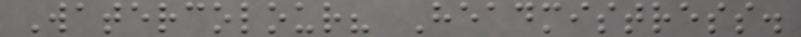Watercolour? Headmistress.
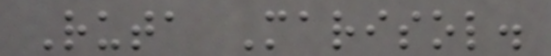Ruta Marisol.
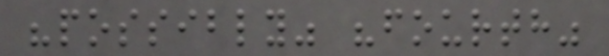"possibly" "fourth"
